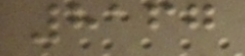8167
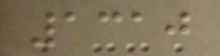1310
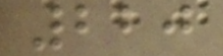220
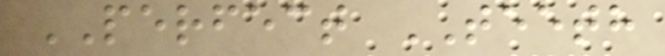PERFECT TEETH
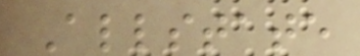Allstate
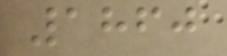1860
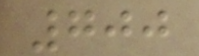700
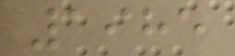1985
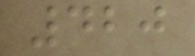420
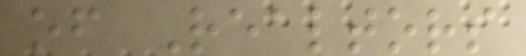of Realtors
